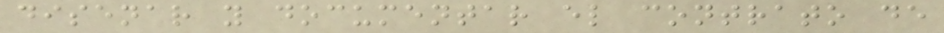disenar y documentar el contrato de
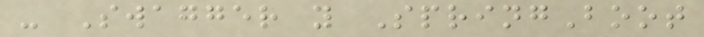- Swagger y SpringBoot
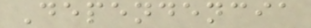Dependencia
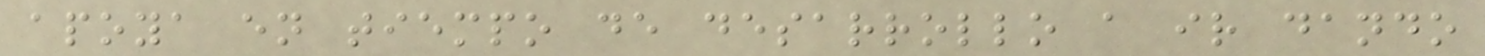apoya en tiempo de desarrollo a ir dando
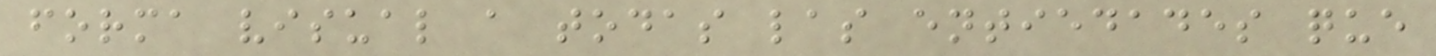forma visual a todas las entiedades que
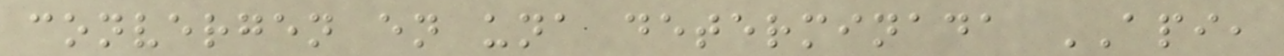convergen en una determinada API,
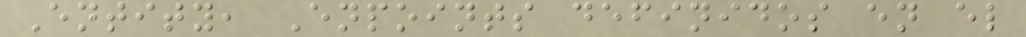Entity, Enpoints definidos en el
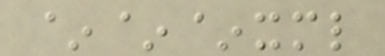~~~xml
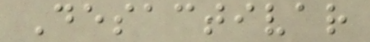Desactivar
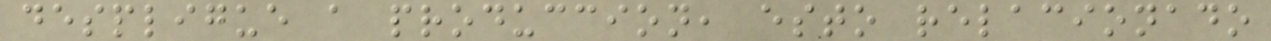despligue a produccion, esto relacionado
